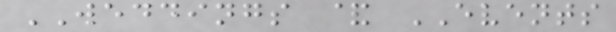WEDDINGS & EVENTS
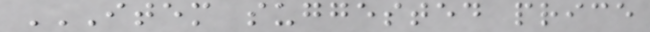ITEM SUGGESTED PRICE
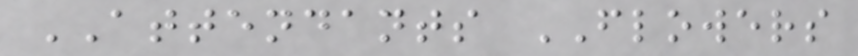ATTENDANTS FLOWERS
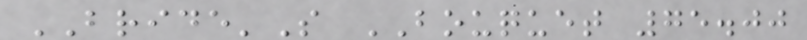BRIDE'S BOUQUET 75.00
